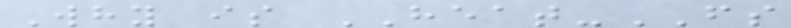Why is HEAT-FS
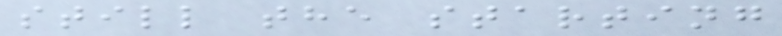still the starting
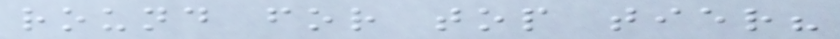round for top tier?
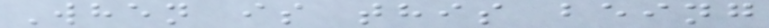When is this being
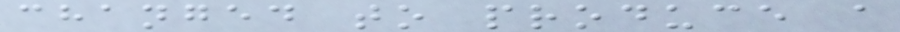changed to produce a
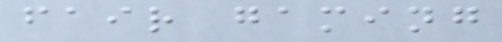fair gaming
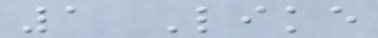1 Like
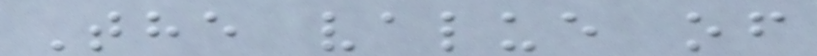The value of
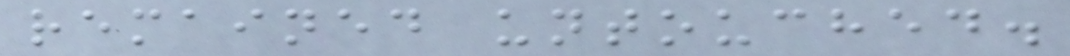remained untouched.
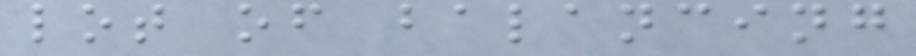lot of balancing
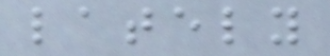lately
